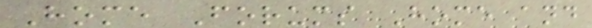Home Forums Home and
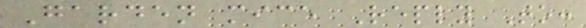Garden mice Reply To:
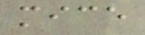mice
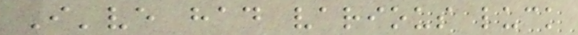I've had various luck
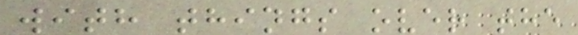with things over the
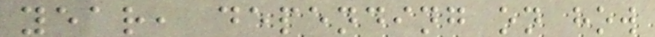year, depending on how
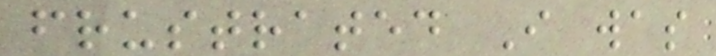frustrated I was
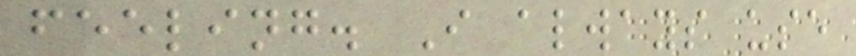feeling. I always use
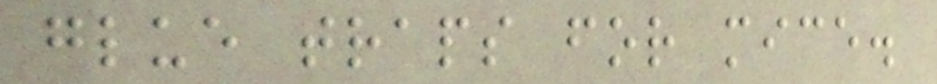glue traps for mice.
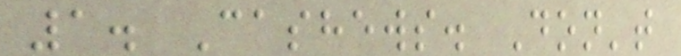1. Cashews. Don't
